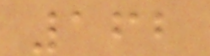162
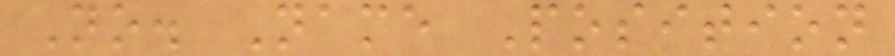No. Name Position
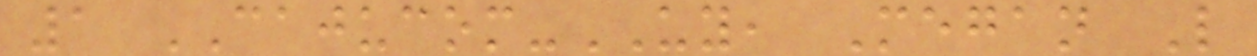1 CAJUCOM-UY, Megan L
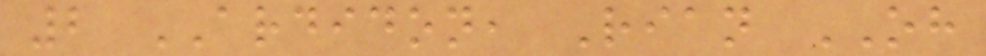2 ARDIDON, Rian OH
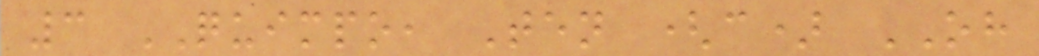3 QUIMPO, Ten (c) OH
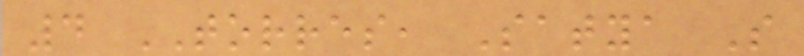4 TORRES, Satya S
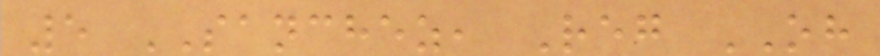5 SANCHEZ, Reg OH
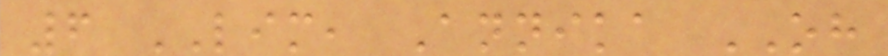6 LIM, Annika OH
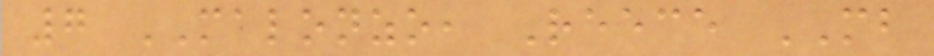7 MALONZO, Reece MB
